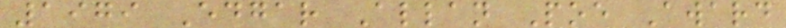1979 Edgar Allan Poe Award
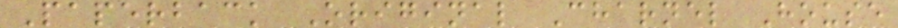Paperback Original Charnel House
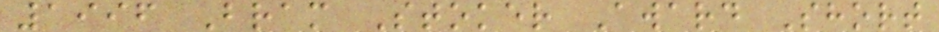1996 Bram Stoker Award Short
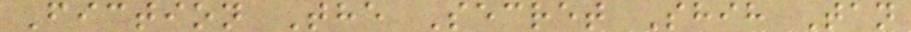Fiction The Secret Shih Tan
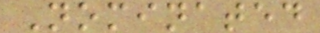Nominated
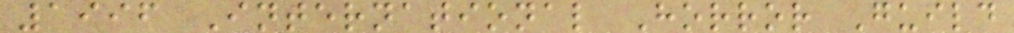1996 International Horror Guild
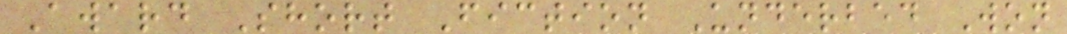Award Short Fiction Underbed Won
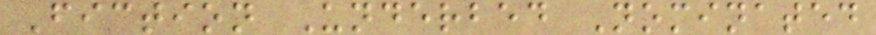Fiction Underbed Nominated
